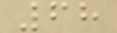68
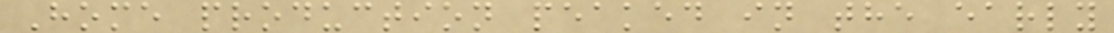Home production peaked in the early
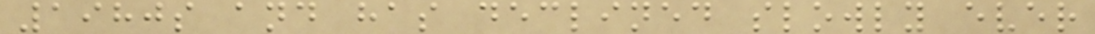1980s and has declined slowly ever
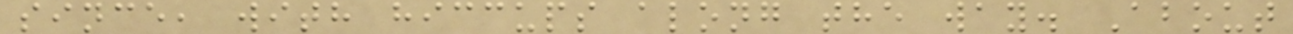since, with hiccups along the way. About
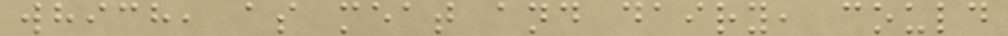which, as meat and dairy, could
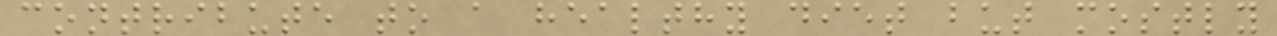contribute to a healthy diet but mostly
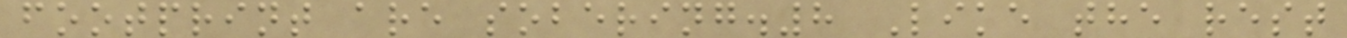footprint are sobering.8 Like the rest
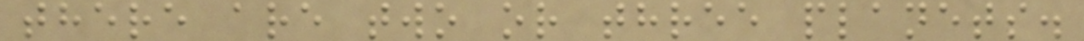there are two or three planets.
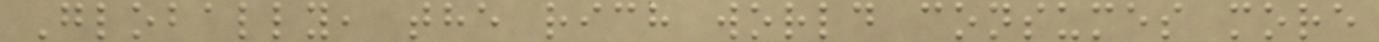Globally, the rich world consumes more
